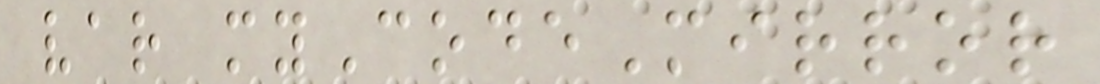var myCodeMirror
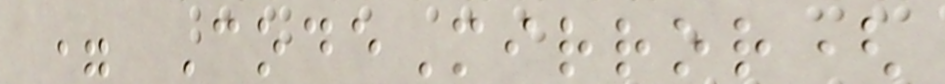= CodeMirror(
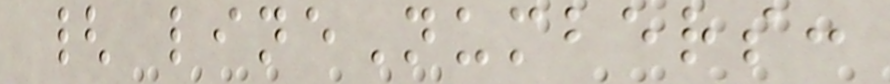{ lineNumbers:
